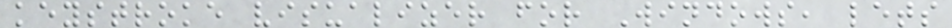keystroke visualizer for Windows, lets
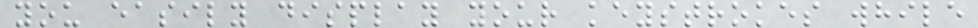you easily display your keystrokes while
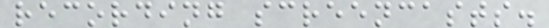recording screencasts.
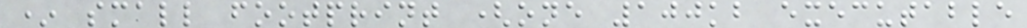* small footprint (one 100kb executable
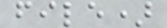file)
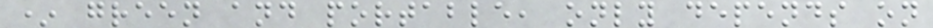* green and portable, only depends on
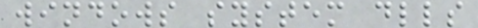windows system dlls
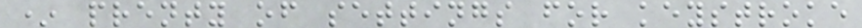* prenty of settings for keystroke
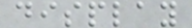display
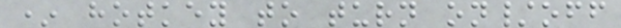* hotkey to turn on/off
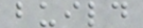build
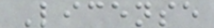License
